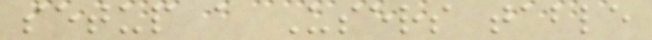setup a Users table
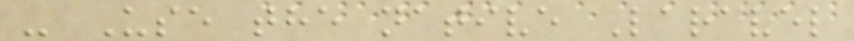- Use the native Laravel
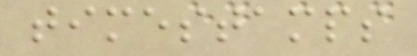timestamps
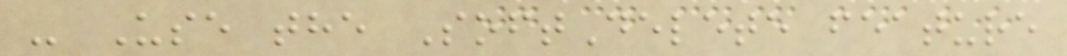- Use the SoftDelete feature
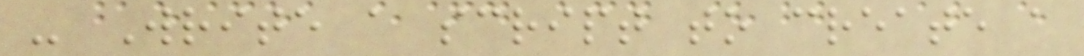- Write a script to create a
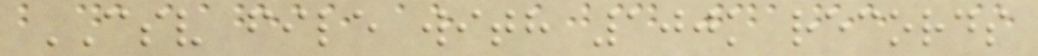CSV file with 100k records
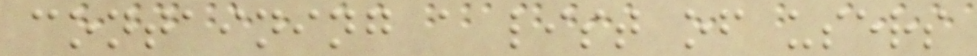containing a list of users
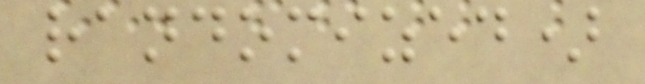randomized)
